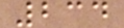234
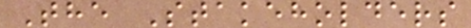The Stakeholders
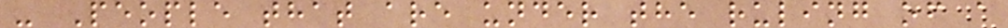- People that are under the ruling of a
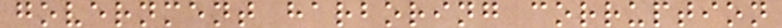government harboring corruption
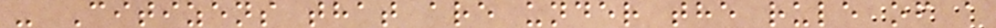- Citizens that are under the rule of a
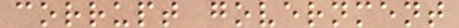corrupt government
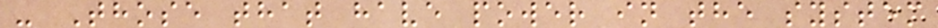- Those that have power in the system
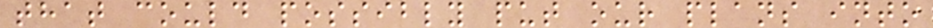that could possibly put our plans into
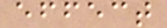effect
